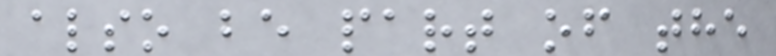also be part of the
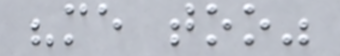"me too"
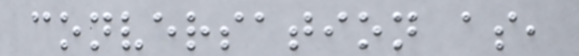conversation as,
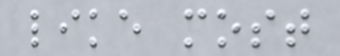like most
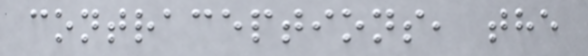contraceptions, the
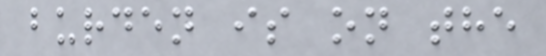burden is on the
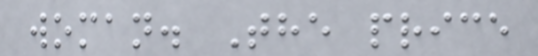woman. The price
